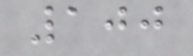100
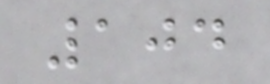104
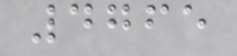4765
